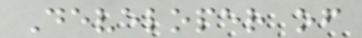Developer of
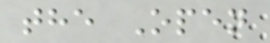the Open
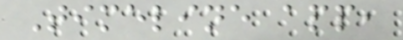Timeline app,
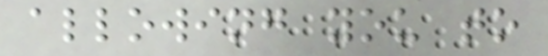allowing you to
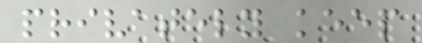privately keep
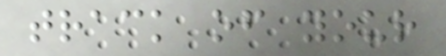track of your
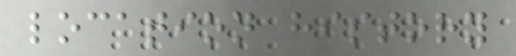location history
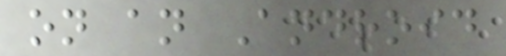on an Android
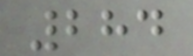284
